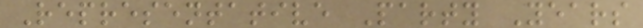Representative Party Years
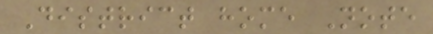District home Note
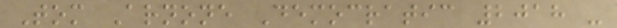Tom Arnone Democratic 2018 -
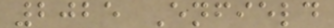2025 Enfield
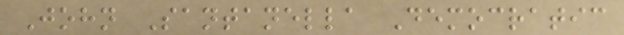John Santanella Democratic
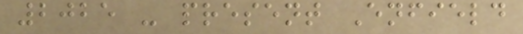2025 - present Enfield
